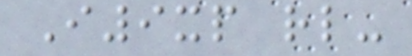I9xp rl-
